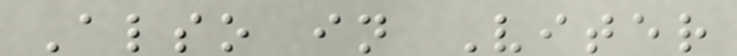Also in Viter
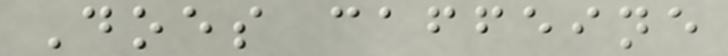Does caffeine
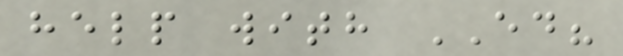help with ED?
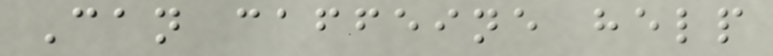Can caffeine help
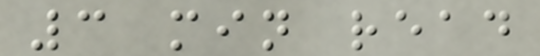3 min read
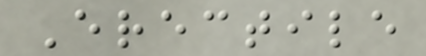Erectile
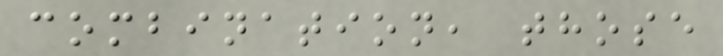combination, those
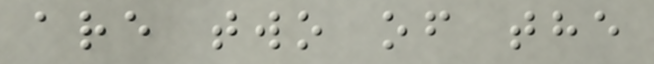are two of the
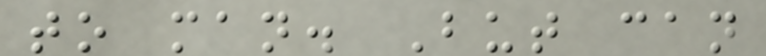to man. But can
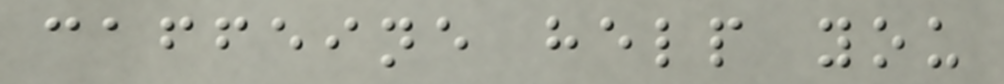caffeine help you
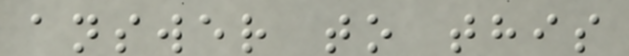answer to this
